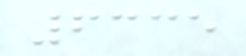6335
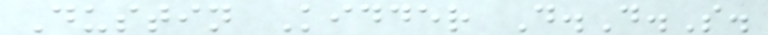Dustin Kidder D.D.S.
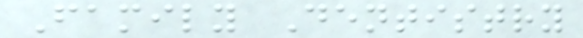Family Dentistry
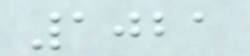1021
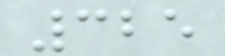325
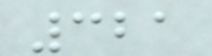321
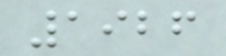1926
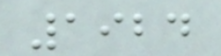1924
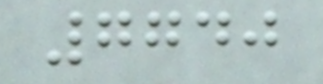7740
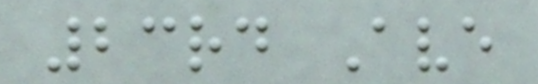23rd Ave
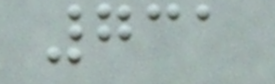731
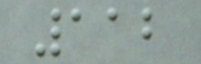112
